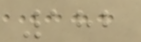182
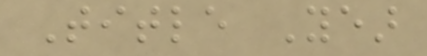Title Year
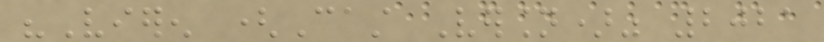"Vieren (Cast Version)" 2021
